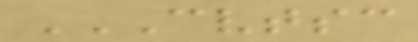CVTSC
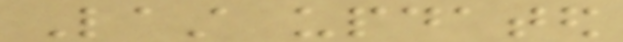Last updated
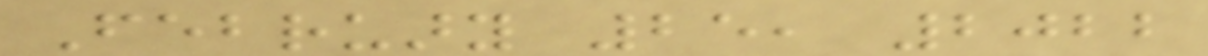February 25, 2022
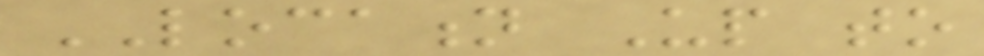LOCATION Up to
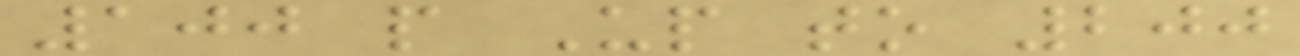100 people Up to 200
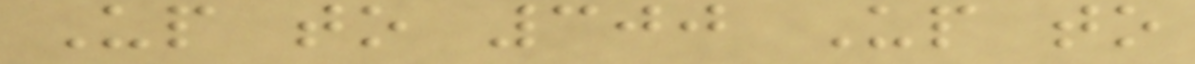Up to 300 Up to
